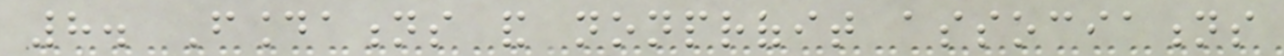8. Foundations and nonprofit associations
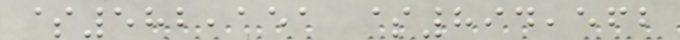$582,151 $894,562
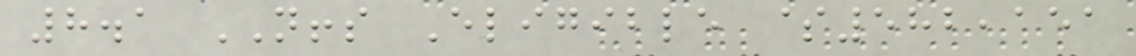8.1 NFFS Eligible $582,151
